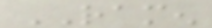RAMEN
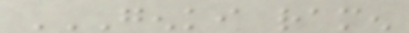GENKI RAMEN
